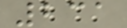231
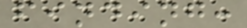finding:
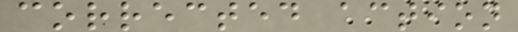corrected action
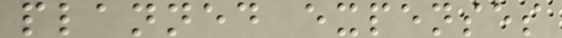planned expenses
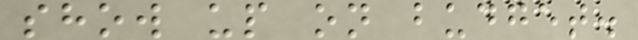show up on budget.
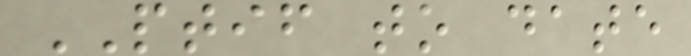PTIF to date
